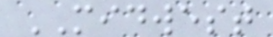MIDWEST
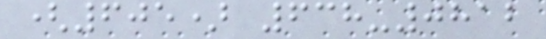(605) 638-0812
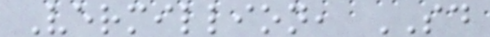Vermillion, SD
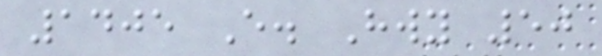1405 E. Hwy 50
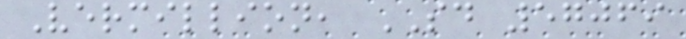Vermillion, SD 57069
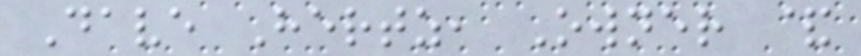Dave Hertz, Owner &
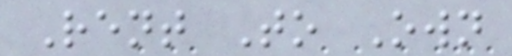Rent To Own
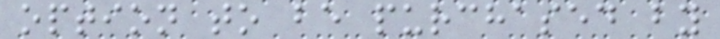option to be purchased by
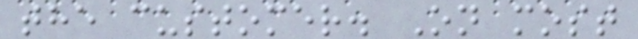the customer. On most
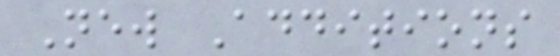New Additions
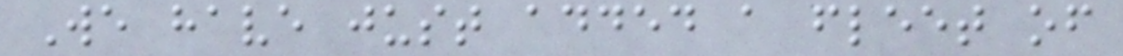We have just added a fleet of
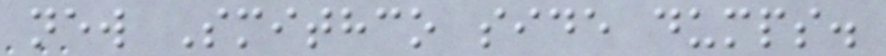new Smithco side dumps.
